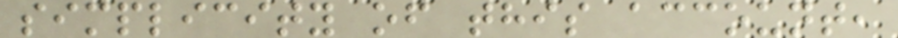simplicity of this account,
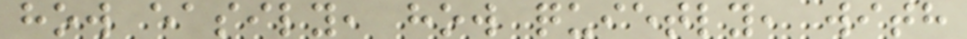how easily, how quietly, with
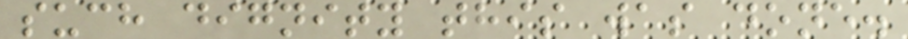such dignity this was done.
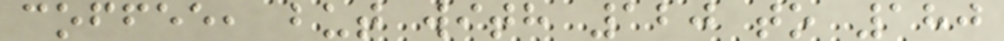coffee, but with 120 to 180
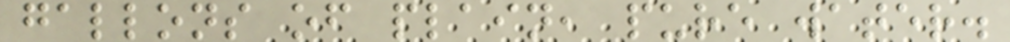gallons of plain, pure water.
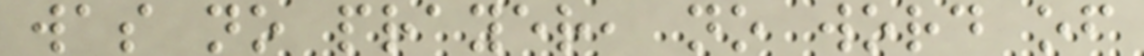was no prayer, no word of
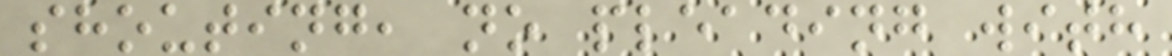shouting, no pleading with
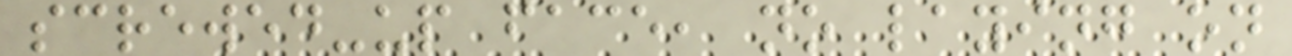screwed-up face, no laying on
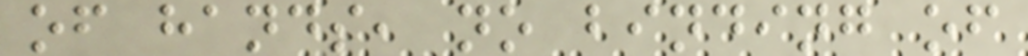of hands, no binding of
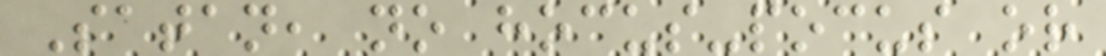Satan, no hocus-pocus or
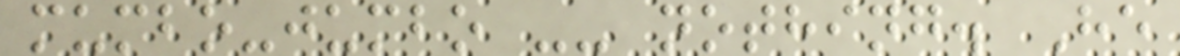mumbo-jumbo -- nothing. He
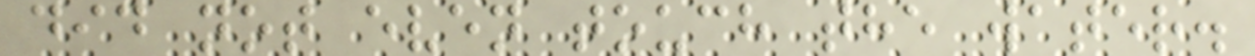did not even touch the water.
